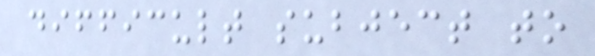difficult subject to
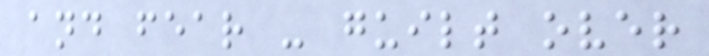and fear - guilt over
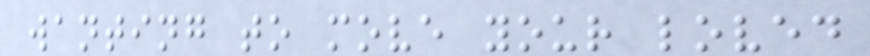wanting to move your loved
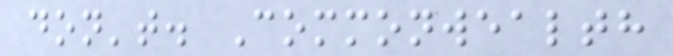don't. Commonwealth
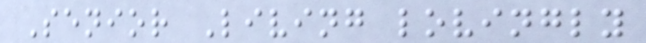Senior Living lovingly
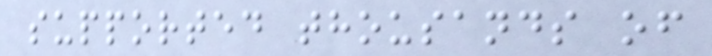supported thousands of
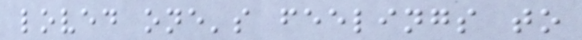loved one's feelings to
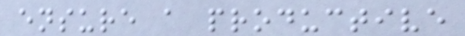ensure a productive
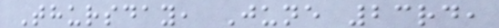Thursday, June 23rd,
